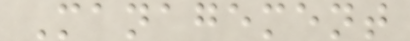Management
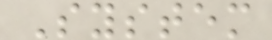System
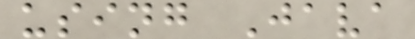using Java
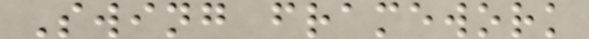Swing framework
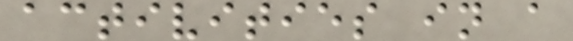activities in a
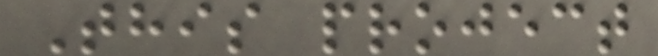This project
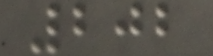202
